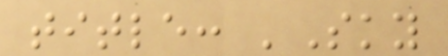title: 'Sky
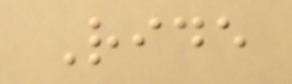Ride
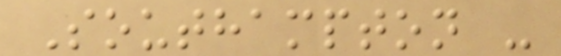Southampton -
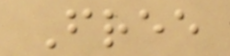Free
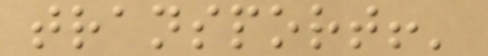transport!'
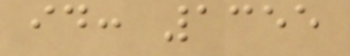id: 1355
